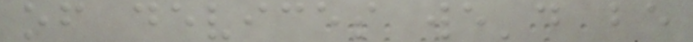of devices we'd be
